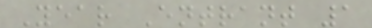Year Entrant 1
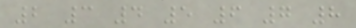2 3 4 5 6 7 8
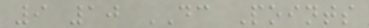9 10 DC Points
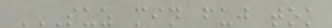SUZ MIN FUJ TOK
